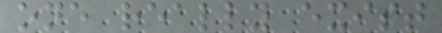one really exist
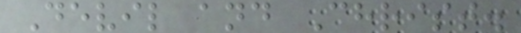Devil and Christ.
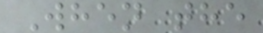When the
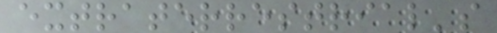extraterrestrial's
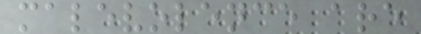malevolence are
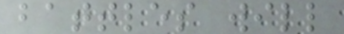battles will
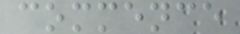commence
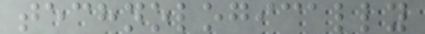technologically
